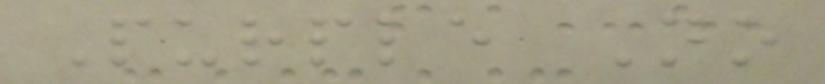Purple No
